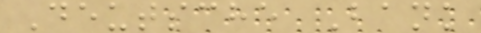Deutsche Bank
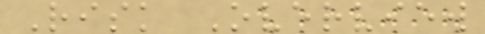Risk Overview
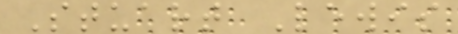Stuart Lewis
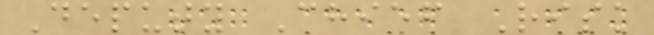Deputy Chief Risk
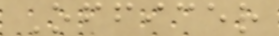Officer
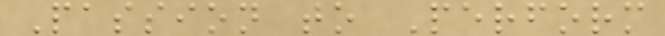Passion to Perform
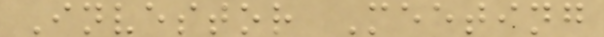Investor Meeting
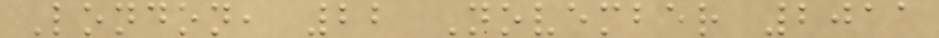London, 22 November 2011
